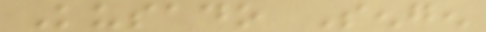Kusado Sengen
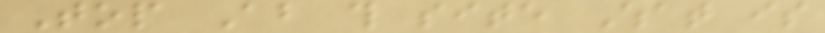Top About this site What is
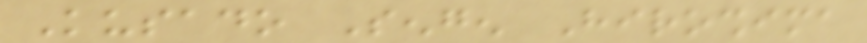Kusado Sengen Hiroshima
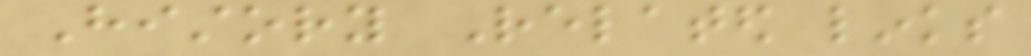History Related links
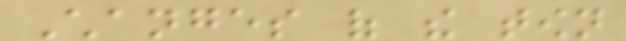Changes of the town
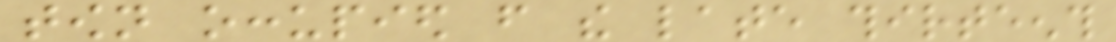town occupied from the late thirteenth
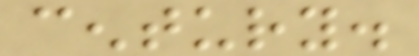century.
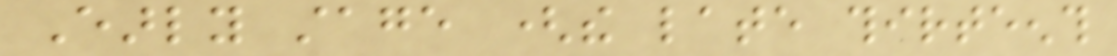Early stage (the late thirteenth
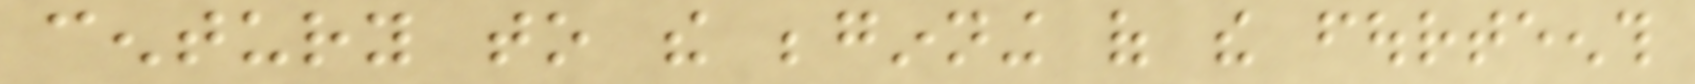century to the beginning of the fourteenth
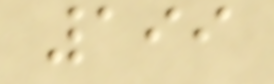199
